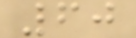60
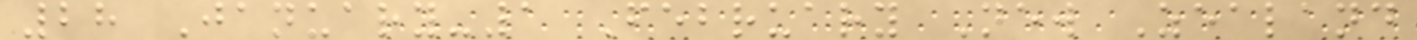28 January-1 February New Zealand
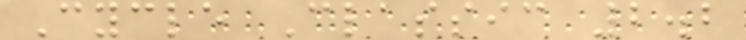Cycle Classic 2.2
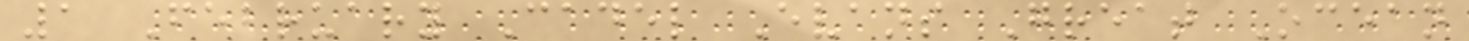1 February Cadel Evans Great Ocean
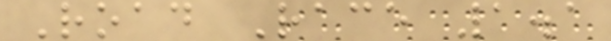Road Race 1.1
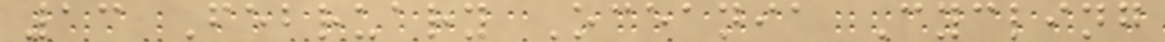13 February Oceania Cycling
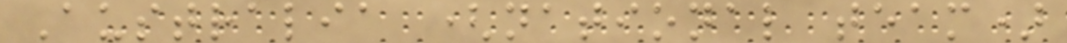Australia (national team)
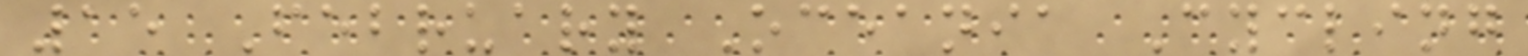15 February Oceania Cycling
